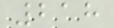218
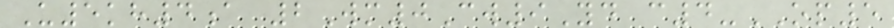U5kh4a 2Wm0Cw9Yd c4-OP5
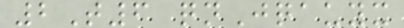2T6 qnJqauyx
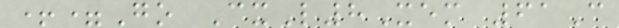+=Go CxL8Xem 61C
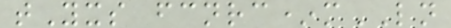tYxs fcnrc*mLN
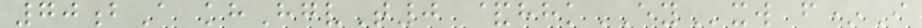70bA khHgvT0 &hhkEYxw f*I
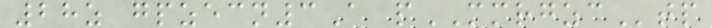28z gpzecn3A pMMRGZCtp
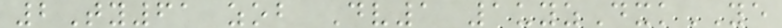2Ty61 zob Dv1 1uyzDxkYE
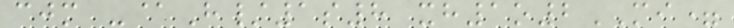cjm -@H/1s8 xh1o2MI=
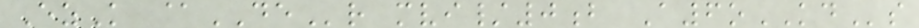EzK @DEr mvi/0b A6oKDs
